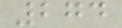274
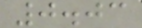0.03
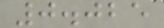0.025
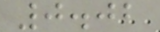0.02
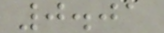0.01
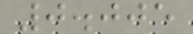0.005
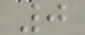0
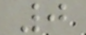0
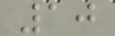10
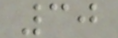30
